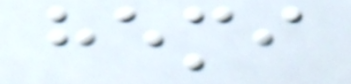hemi
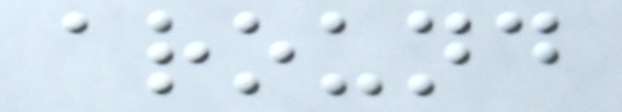around
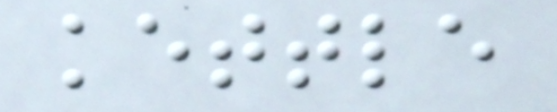kettle
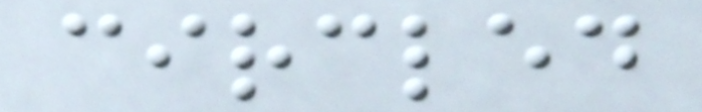circled
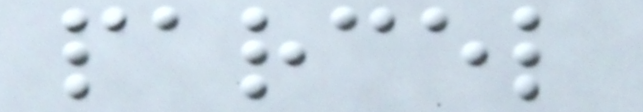parcel
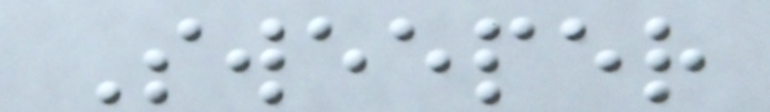Sweeper
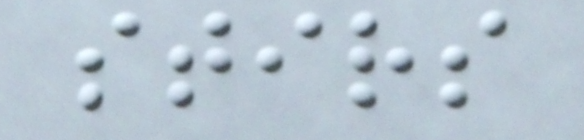stirs
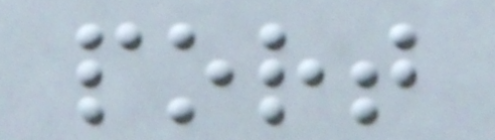port
